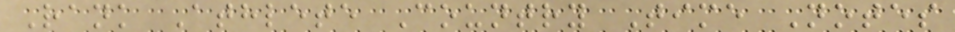Rank Athlete Country Time Notes
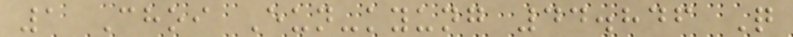1 Choi Eun-kyung 44.846 Q
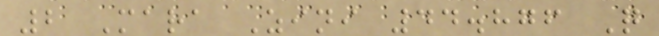2 Mara Zini 44.876 Q
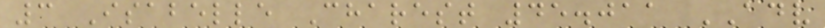3 Isabelle Charest 45.011 ADV
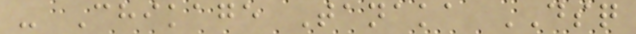- Chikage Tanaka DSQ
